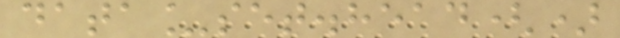data_set.head()
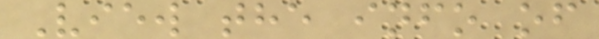View the info of
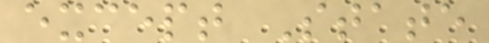except State
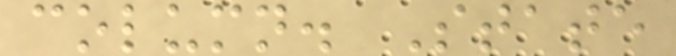column. State
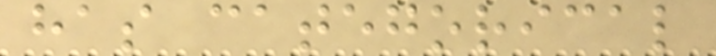has categorical
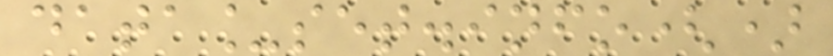data_set.info()
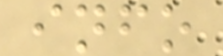info
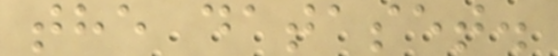the dataset.
